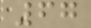67
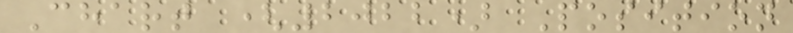Chart (2022) Position
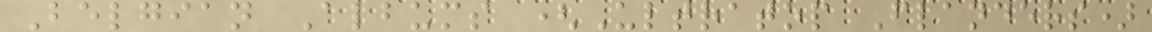Belgian Albums (Ultratop Flanders)
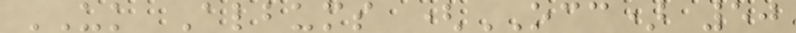UK Albums (OCC) 50
